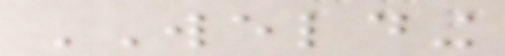WELDING
